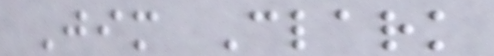Jim Clark
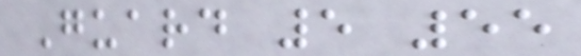Guard 5 55
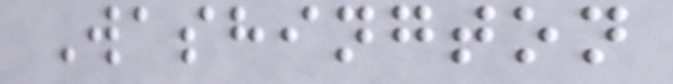Washington
